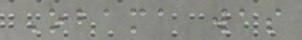Obama was
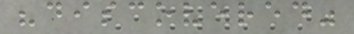"discovered"
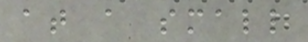at a small
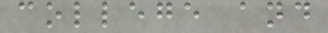college and
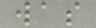was
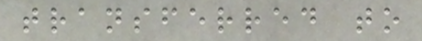transferred to
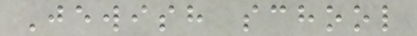Jewish school
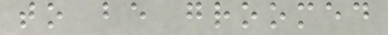to be groomed
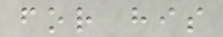for his
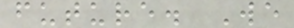future. We
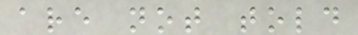are not told
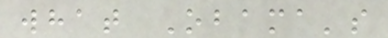what Obama's
